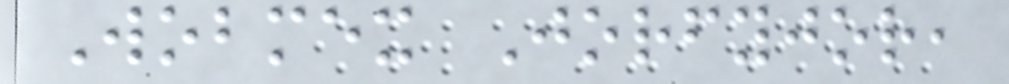Wobmex Jorfyjor,
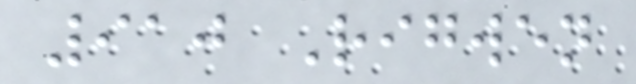910 Rigwen
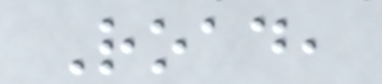Road,
